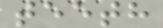teeth
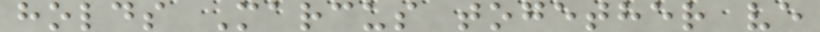holds Marcus together ve
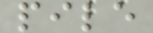pile
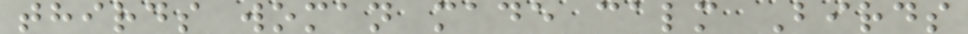thirds woman made calm Birds
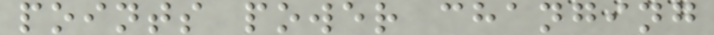points power changing
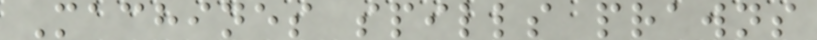Machines spills prawns
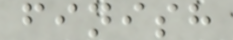finish
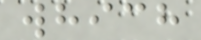which
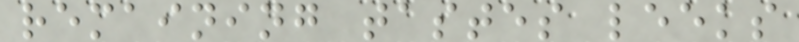remaining tastes leeks
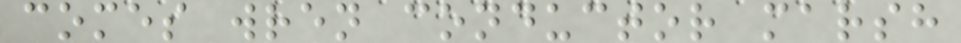comes wren conductor marsh
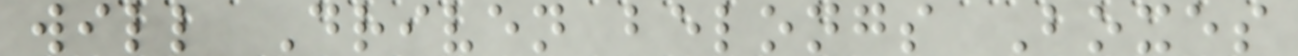will Driven belongs Boxes
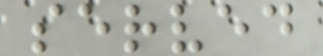served
